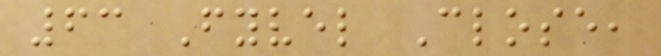63 Fyvel Close,
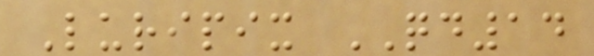Luripix QD14
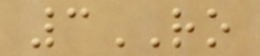3RO
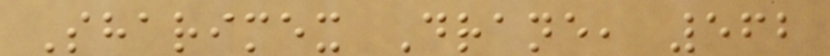Sharimex Drane, 562
